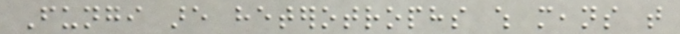Fungi are heterotrophs which means that
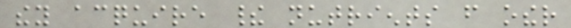they acquire their nutrients from other
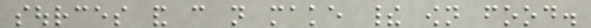sources and can not make their own food.
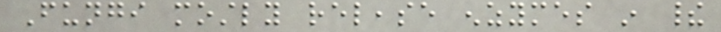Fungi mostly release enzymes in their
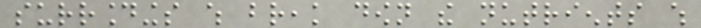surroundings which break down the nutrients which
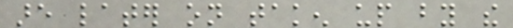are later on taken up by the
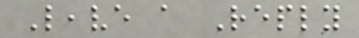Leave a Reply
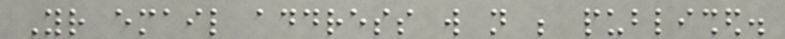Your email address will not be published.
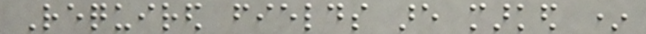Required fields are marked *
